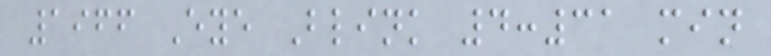1966 Eye Blink 4:31 min
